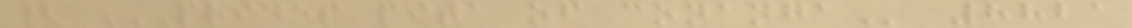{ PRIDES PITA OF CONANGA 8821
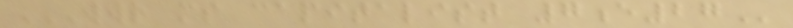WWR MS CAPITALIST 7E27
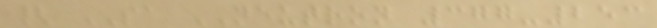{ SA NEUTRON 377-253
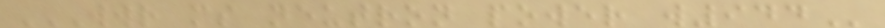WWR MS NEUTRON POWER W944
